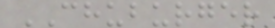CHUBURGER
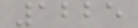1225
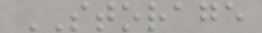STORAGE
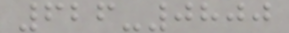626-0800
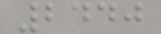2440
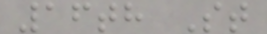16th St
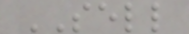SELL
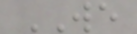WE
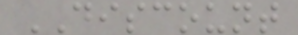DISCOUNT
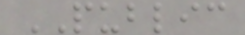PUBLIC
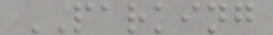PARKING
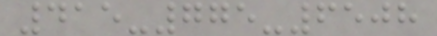415-775-6508
